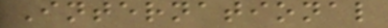International
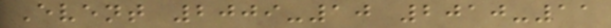Event 2009-10 2010-11
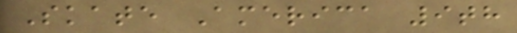Skate America 9th
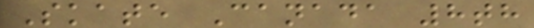Skate Canada 8th
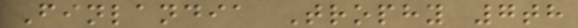Finlandia Trophy 7th
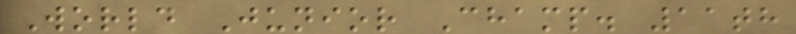World Junior Champ. 11th
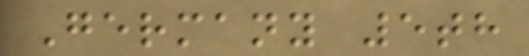Germany 5th
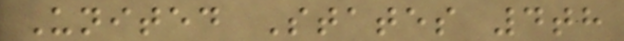United States 4th
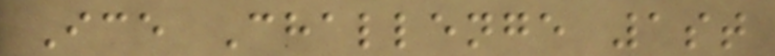Ice Challenge 1st
